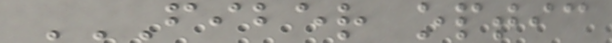FIBER OPTIC
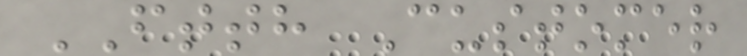FTTH Customer
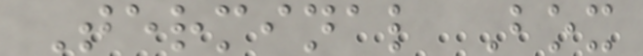Terminal Box
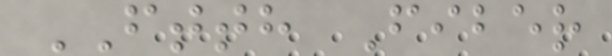FTTH Fiber
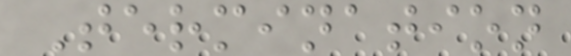Termination
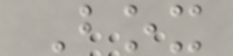Box
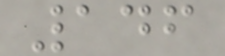146
